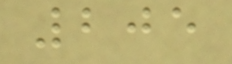205
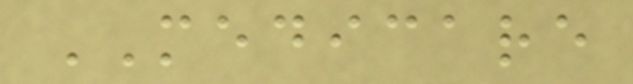MEDICARE
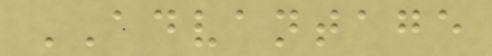ADVANTAGE
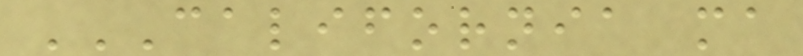CALIFORNIA MA
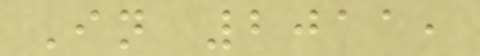In 2011,
